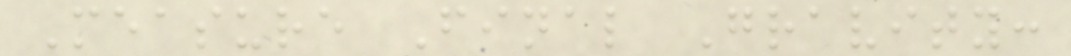Measure Final Gravity:
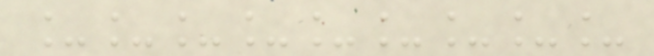_________
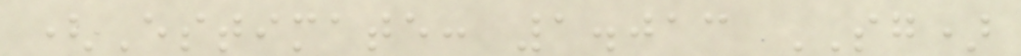(Estimate: 1.013 SG)
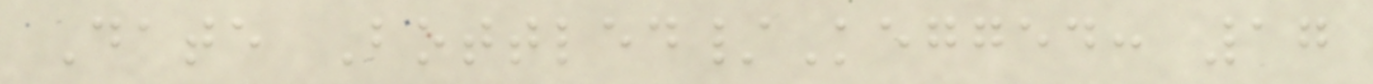Date Bottled/Kegged: 17
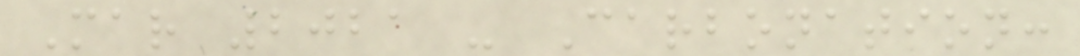Mar 2021 - Carbonation:
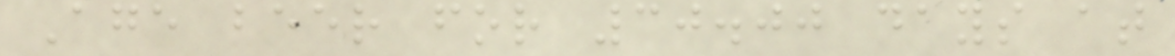Age beer for 30.00 days at
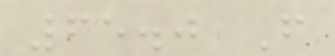65.0 F
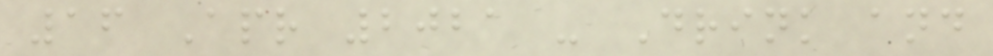16 Apr 2021 - Drink and
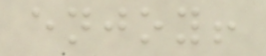enjoy!
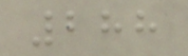288
